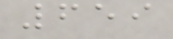659
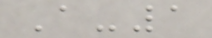A-1
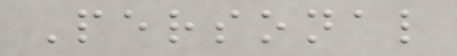Personal
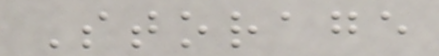Storage
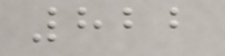822
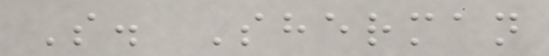S. Sherman
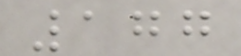177
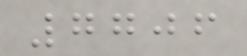7706
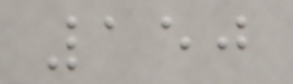150
